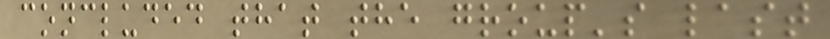concluded that the group's last
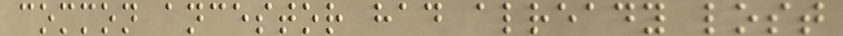common ancestor had already lost
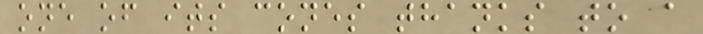one of its cones thanks to a
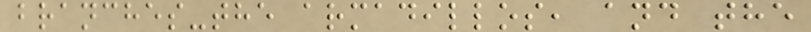branches-the armadillos, and the
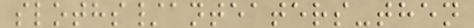sloths/anteaters-then
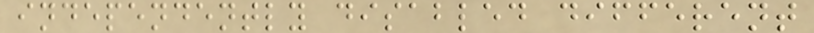independently disabled different
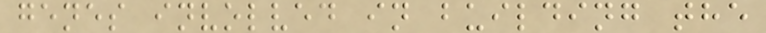genes involved in building the
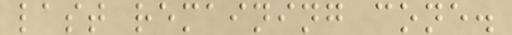last remaining cone.
